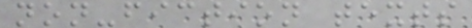non-fiction texts
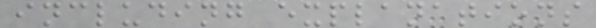including explanations
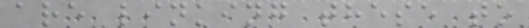are linking these to
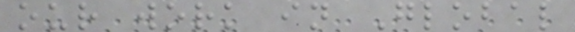our work in Global
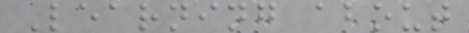Learning about
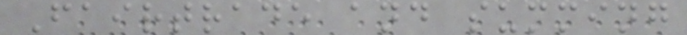Fairtrade and summing
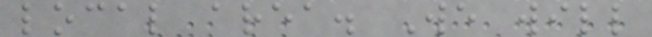local area. We will
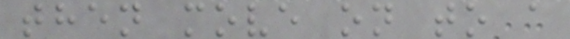then move on to a
